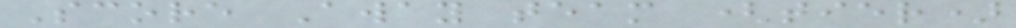Score Away team (tier)
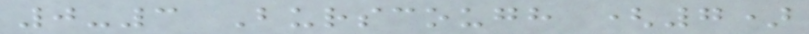0-3 Burscough (7)
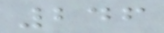246
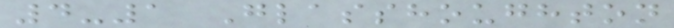4-1 Glasshoughton
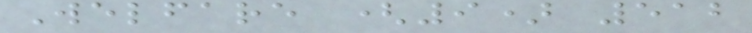Welfare (9) 512
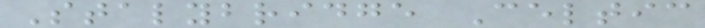Stalybridge Celtic
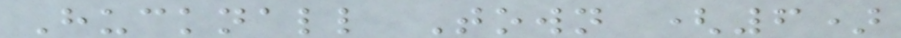Hucknall Town (6)
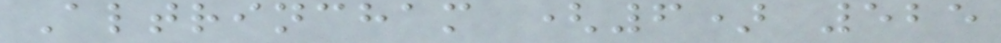Altrincham (6) 525
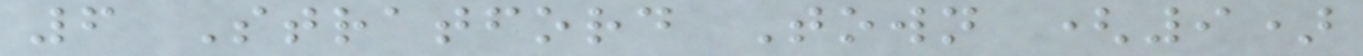6 Stratford Town (9)
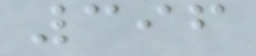396
